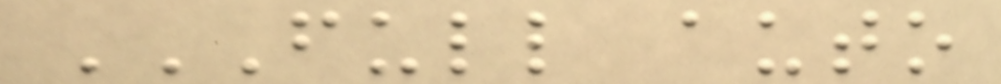FULL AUTO
